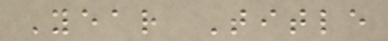Year Title
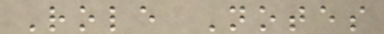Role Notes
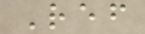Ref
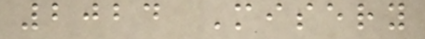2024 Misery
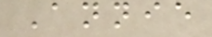Annie
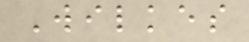Wilkes
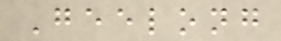Geelong
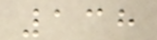138
